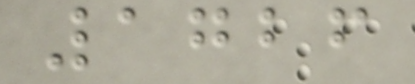1726
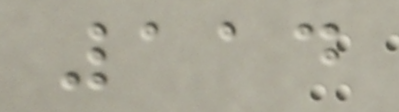114
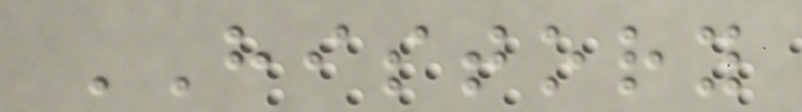HISTORY
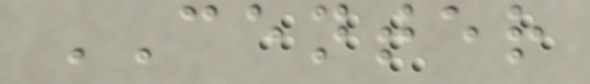CENTER
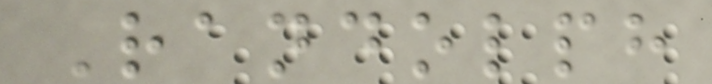Randolph
